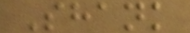Shank
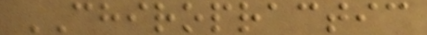CHIROPRACTIC
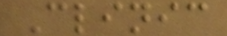Clinic
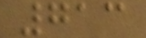713
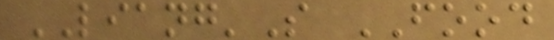LIANG'S FOOD
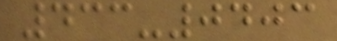433-0403
